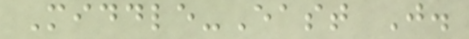Middle-East J.
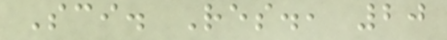Sci. Res., 20
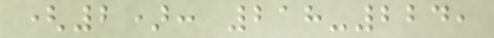(2): 218-224,
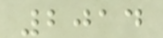2014
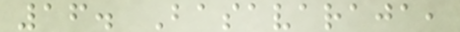16. Basavaraja,
